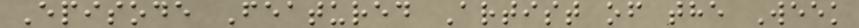Episode Featured Artist of the Week
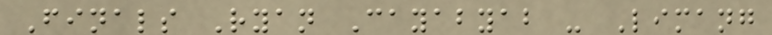Finals Ryan Cayabyab - Limang
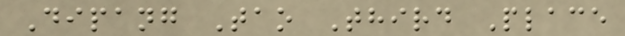Dipang Tao Third Place
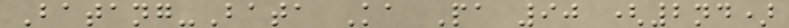Batang-Bata Ka Pa 90 (2nd)
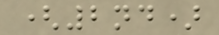(2nd)
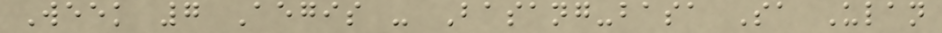Week 7 Aegis - Basang-basa Sa Ulan
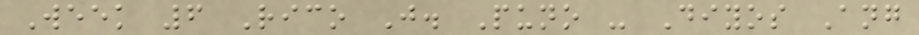Week 6 Rico J. Puno - Diyos Ang
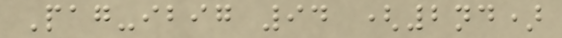Pag-ibig 94 (2nd)
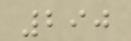290
